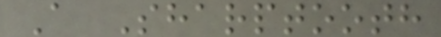A Sharptooth
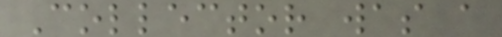Collector was a
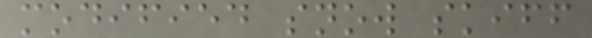modified snow skiff
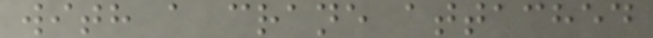with a crane attached
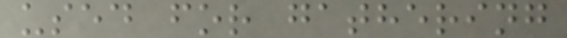used for gathering
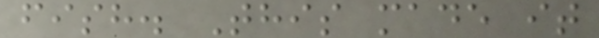fish. This made it
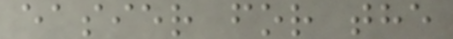easier for the
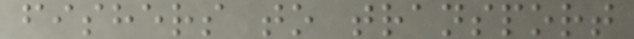fishers to transport
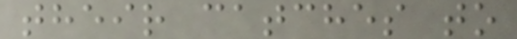their catches to
